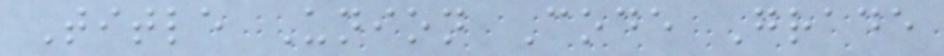Title Union Code Grade
